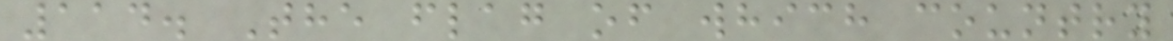114. The flag of which country
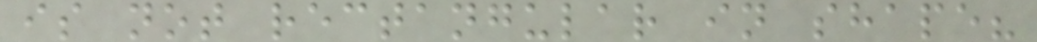is not rectangular in shape?
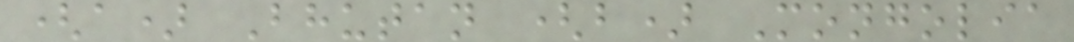(a) Bhutan (b) Mongolia
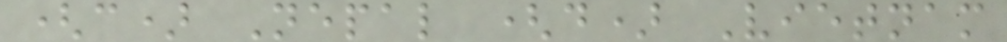(c) Nepal (d) Vietnam
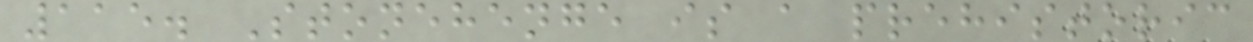115. Stonehenge is a prehistoric
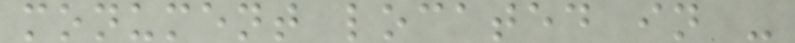monument located in -
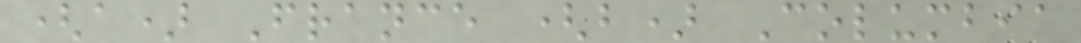(a) France (b) Columbia
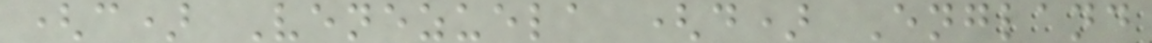(c) Venezuela (d) England
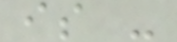is -
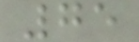75
